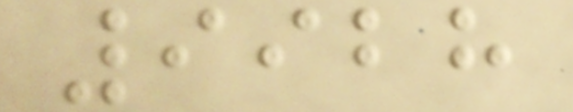9928
